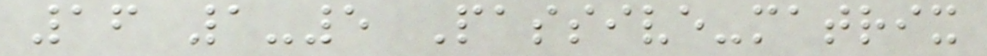16 1-5 Passive-matrix
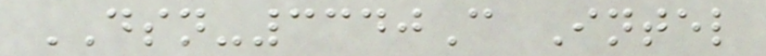DSN-3340C Intel
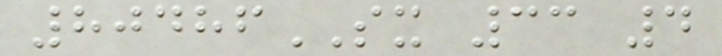80486SX 33 4
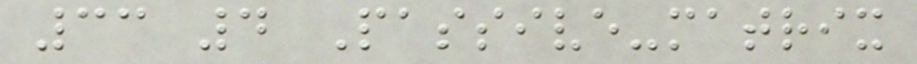33 4 Passive-matrix
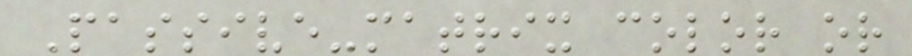Passive-matrix color or
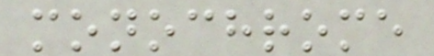monochrome
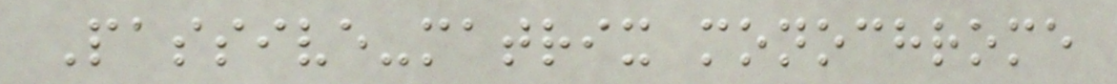Passive-matrix monochrome
